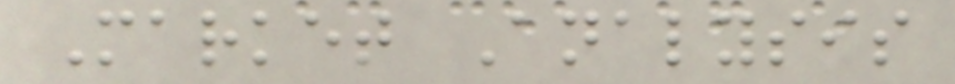Market Analysis
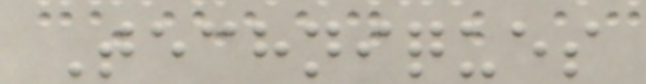Techniques
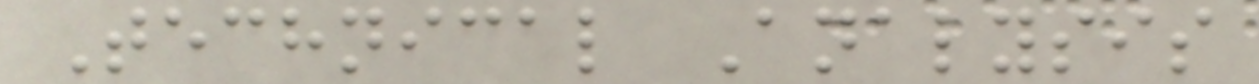Technical Analysis
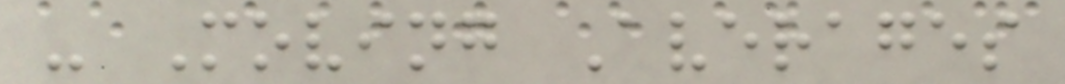- Moving Averages
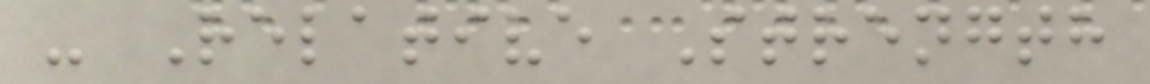- Relative Strength
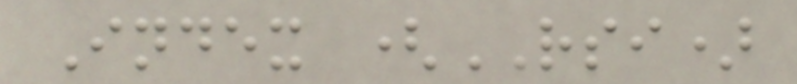Index (RSI)
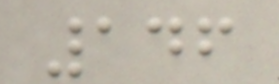146
